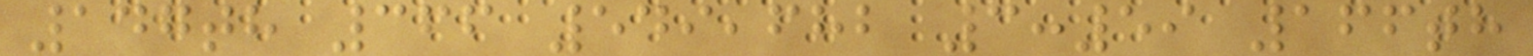147th 366 549,682 3:59 166th
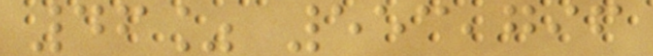46% 553,796
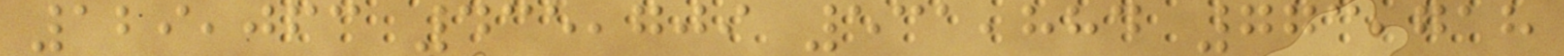129,063 435,709 531,884 773,718
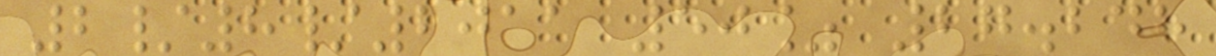2/8/2011 50% 27.248
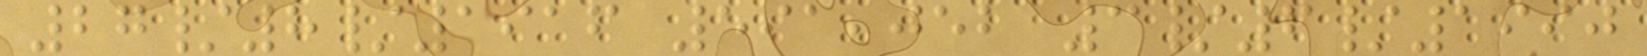27/8/1916 591,052 3/6/1990
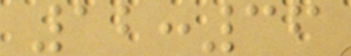12:36
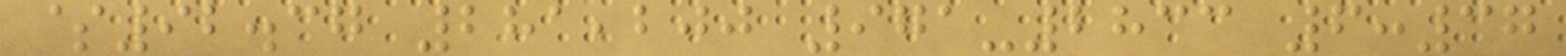$92.37 281,200 971-2833 6:37
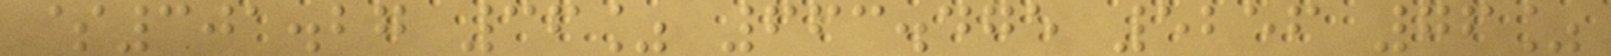$301.27 36% 663.475 5256 76%
